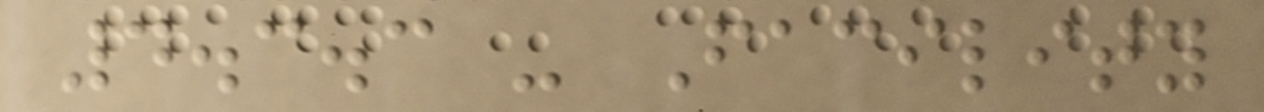4.3.3 - Facility
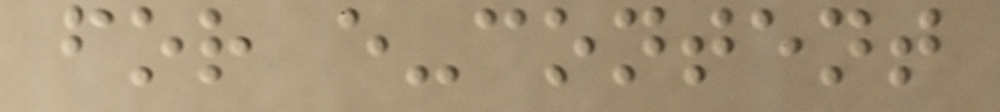for e-content
